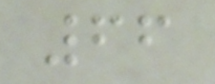66
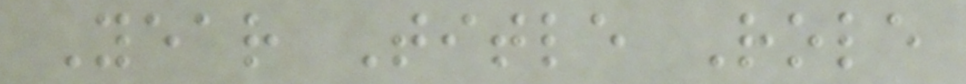Year Title Role
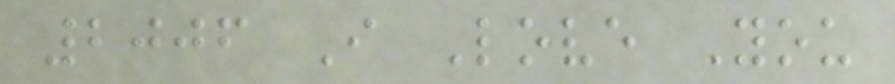2006 I Love You
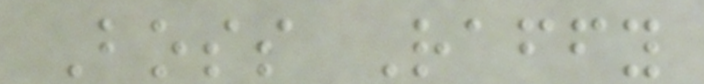Boss Raffy
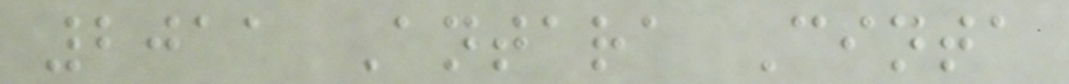2011 Antara Cinta
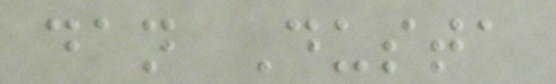dan Dusta
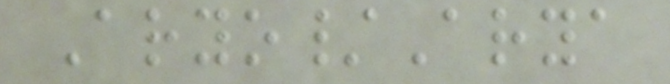Aryo/Arya
